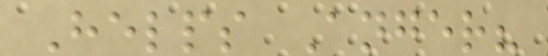Helps Anger?
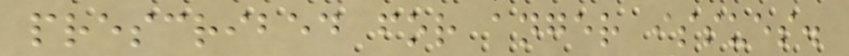prescribed for anger issues.
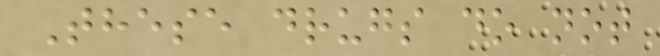These drugs do not
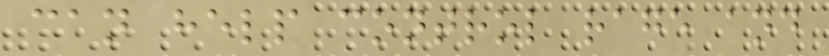can help control rage and
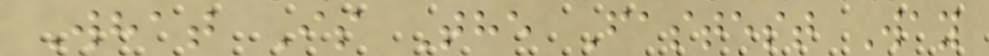What Is The Fastest Way
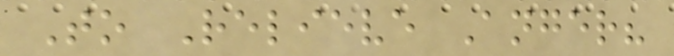To Relieve Anger?
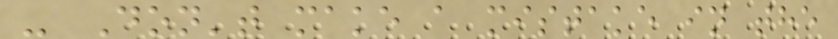- Don't make a mistake in the
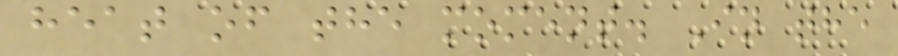heat of the moment. In the
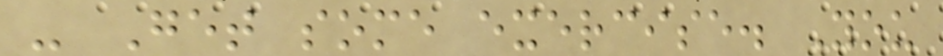- Get some exercise. You
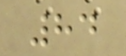84
